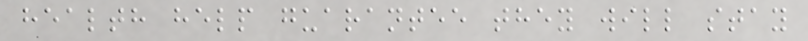health help guarantee they will stay
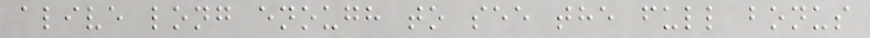alive long enough to see the full bonus
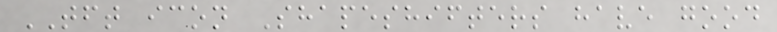TFT icon Shapeshifters have good
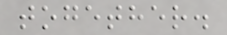together.
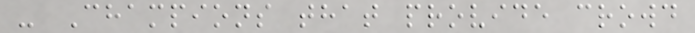- Champions that provide crowd
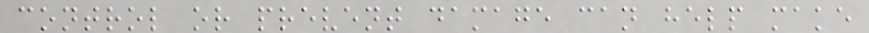control or prevent damage can help make
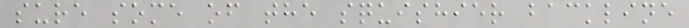sure some of the squishier backline
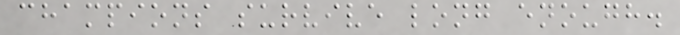champions survive long enough.
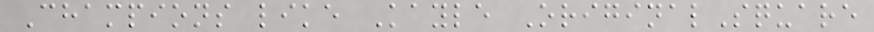Champions like Kayle OriginalSquare
